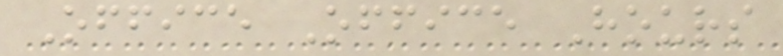Office Office Hours
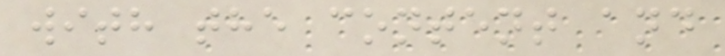with the content and
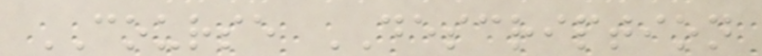COURSE DESCRIPTION
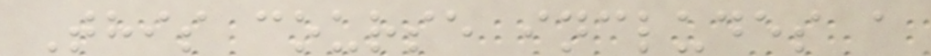This course includes a
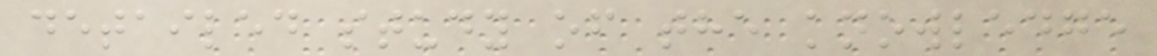detailed study of the knowledge
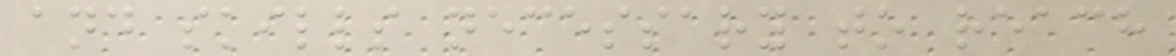and skills necessary to reach
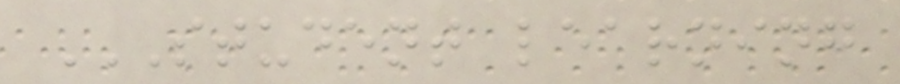STUDENT LEARNING
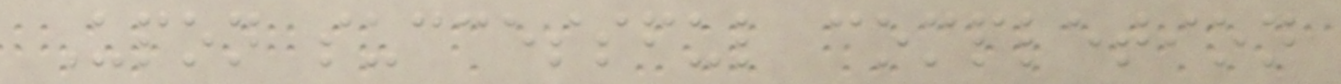Upon successful completion
